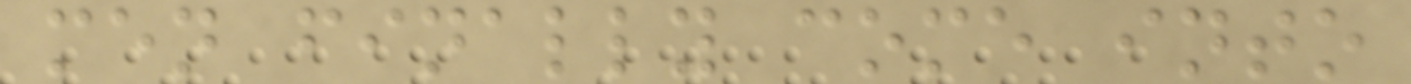men finally come into
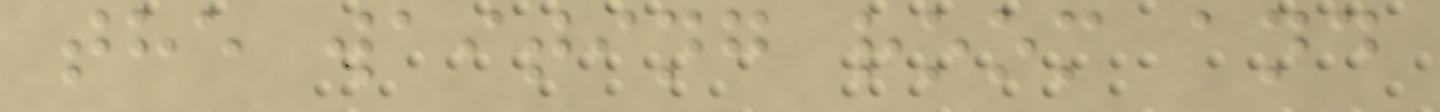the waiting room and
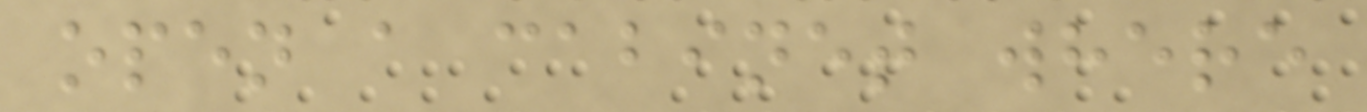open a cabinet where
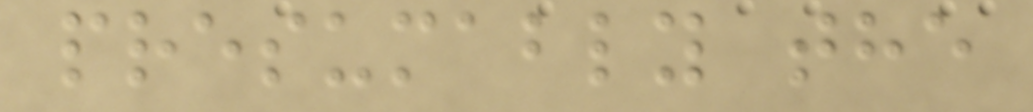presumably the
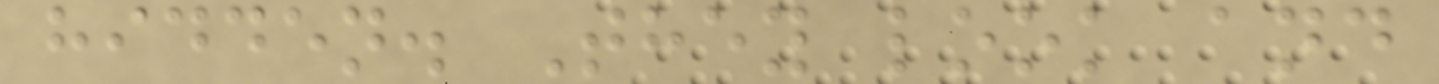hidden. They look and
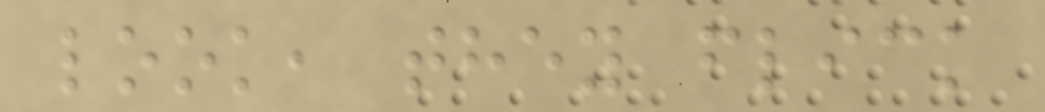look, they flick
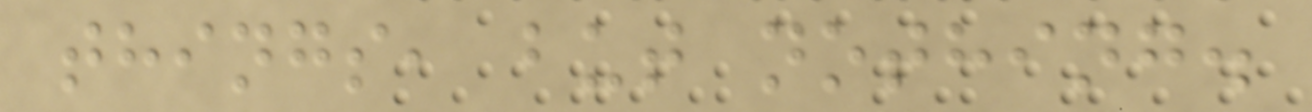things, but nothing.
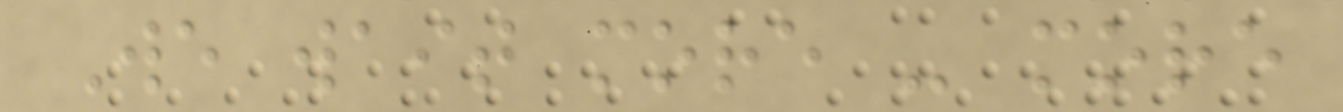We wait more - more
